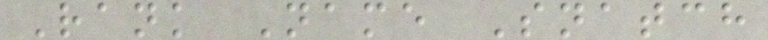Rank Name Snatch
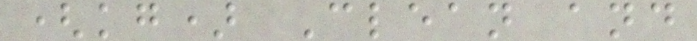(kg) Clean and
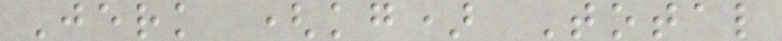Jerk (kg) Total
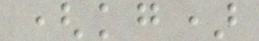(kg)
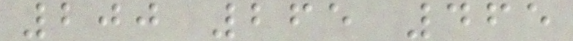200 265 465
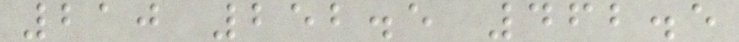210 252.5 462.5
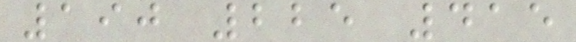190 225 415
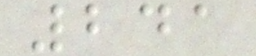241
